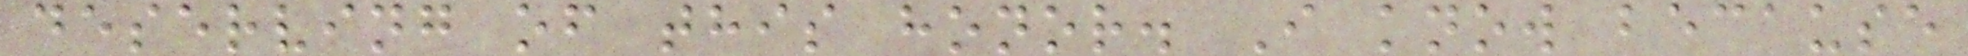deserving of this honor. I know because
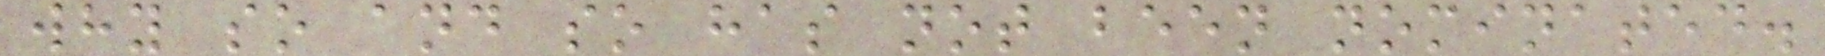why so and so has not been nominated.
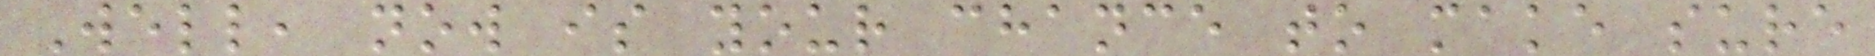Well, now is your chance to make sure
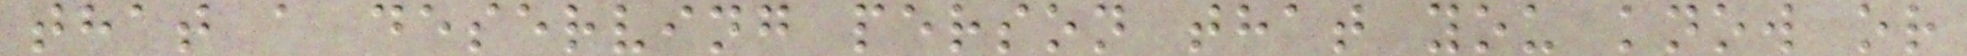that a deserving person that you know or
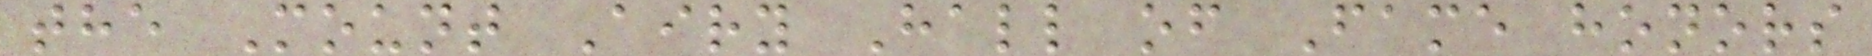the Mount Airy Hall of Fame honors
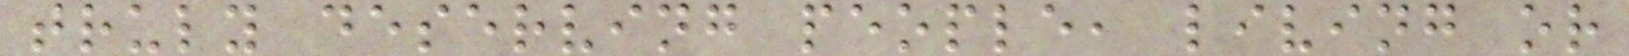truly deserving people, living or
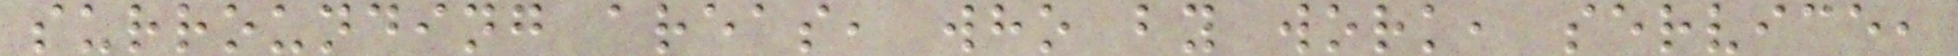surrounding areas, who by work, service,
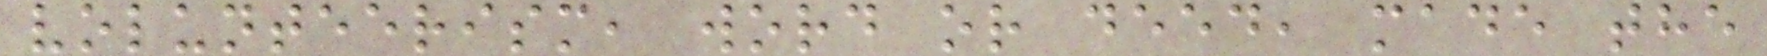volunteerism, word or deed, made the
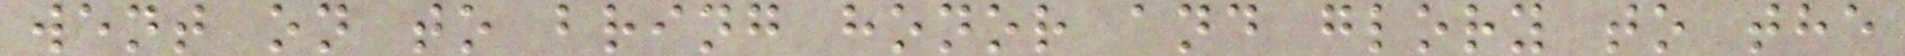went on to bring honor and glory to the
